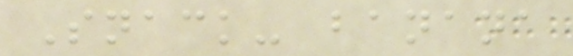Snack- banana
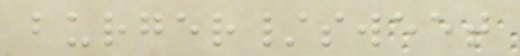burger/sweet
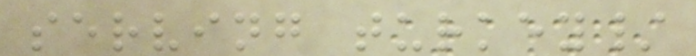serving turkey/
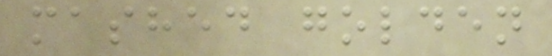mashed golden
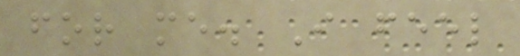for me. I feel
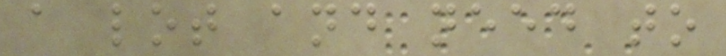a lot and need to
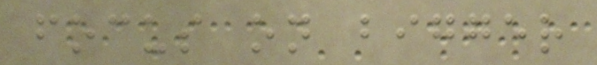focus on bigger
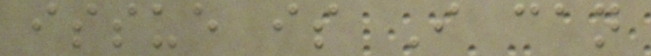issue is I can
